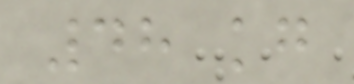48 kg
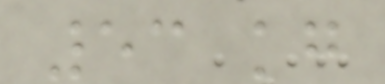53 kg
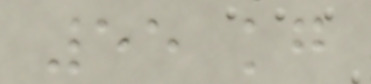55 kg
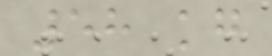58 kg
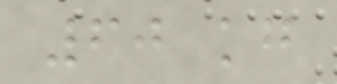60 kg
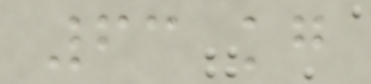63 kg
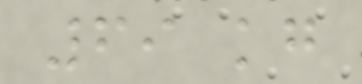69 kg
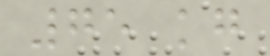75 kg
